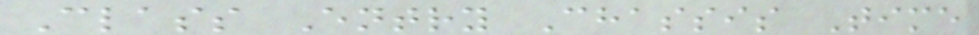Class Entry Chassis Time
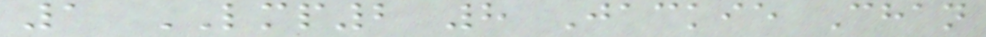1 LMP2 8 Jackie Chan
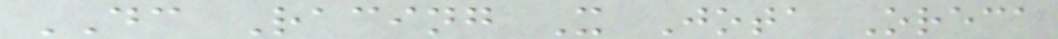DC Racing X Jota Oreca
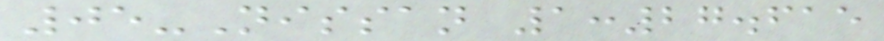05-Nissan 1:27.615
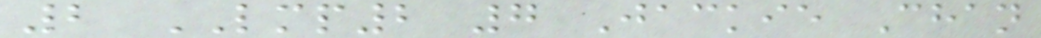2 LMP2 7 Jackie Chan
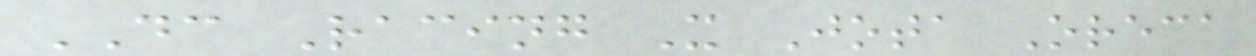DC Racing X Jota Oreca
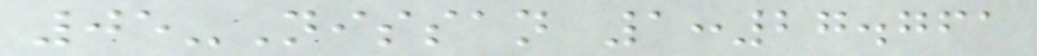05-Nissan 1:27.761
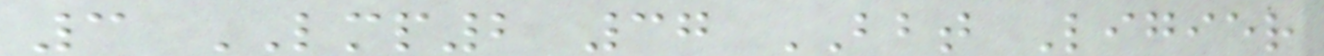3 LMP2 37 BBT Ligier
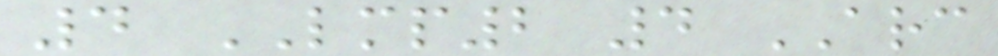4 LMP2 4 ARC
